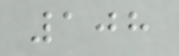108
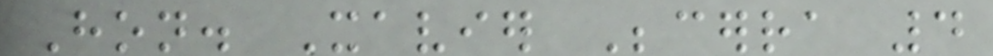Hon. Xavier Becerra 4
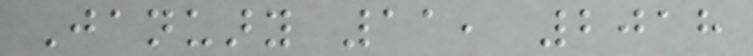January 11, 2018
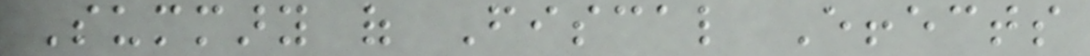Summary of Fiscal Effects
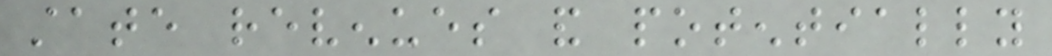state revenues and potentially
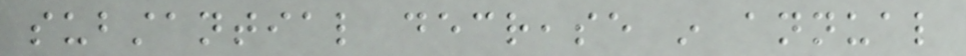substantial decrease in annual
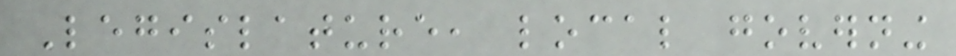Legislature, local governing
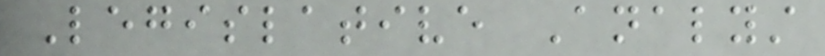Legislative Analyst
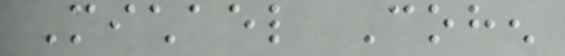Michael Cohen
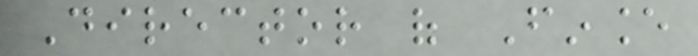Director of Finance
